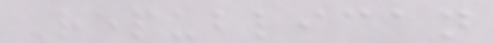Republican
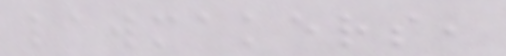lawmakers,
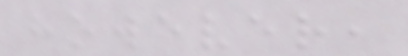however,
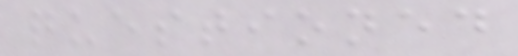questioned
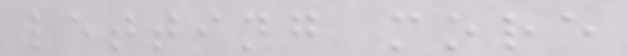letting more
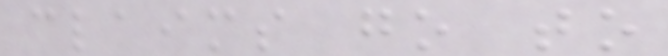claims go to
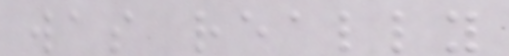was really
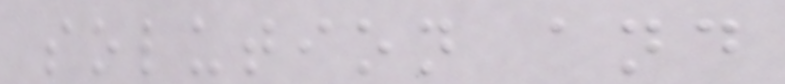solution and
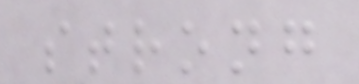strong
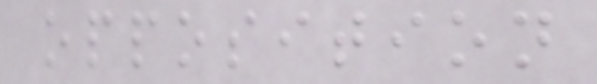opposition
